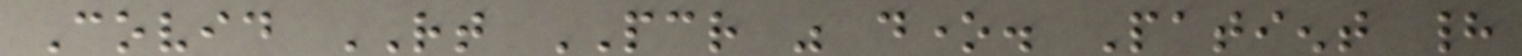Covid RT PCR was done. Patient had
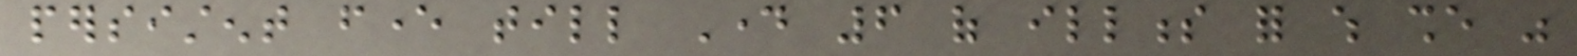persistent fever till Day 6 of illness for which she was
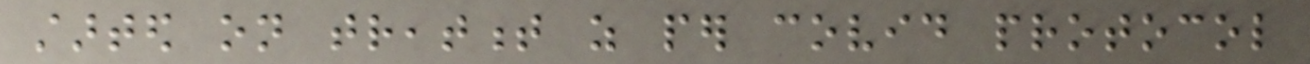started on treatment as per covid protocol
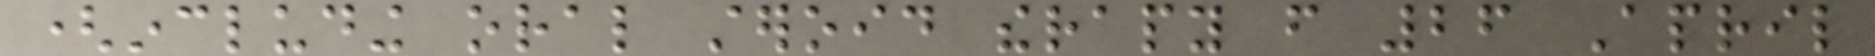(including oral steroid therapy from 26 April
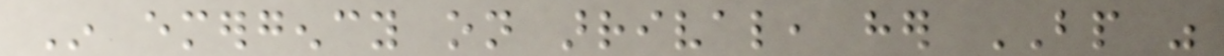In emergency on arrival, her BP was
